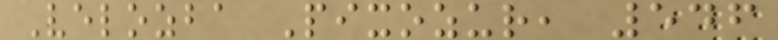Velozba Pixozur, 546
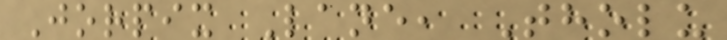Jorpix Lane, Tholu
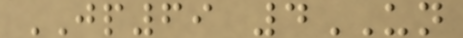JP69 4UN
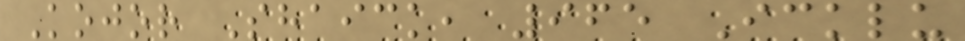Kojor Shaick, 965 Icklu
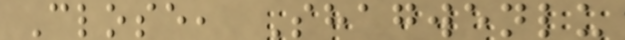Close, Shagwenlu
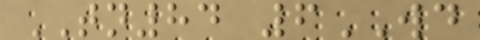TN84 6WD
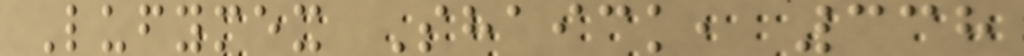Lufymex Shaick, 338
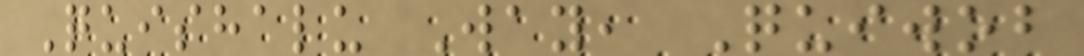Quishalu Way, Quiwob
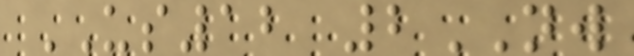US12 2NW
